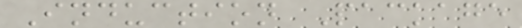Induction Package
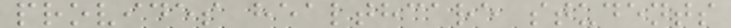provides healthcare students
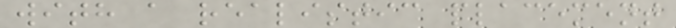with a realistic placement
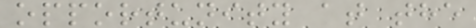opportunity at the
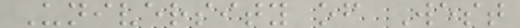University of West
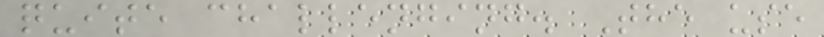quite challenging. The use
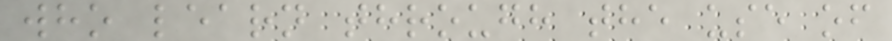who learn through the use of
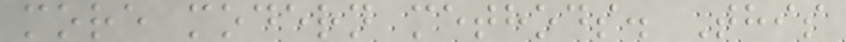more modern methods. This
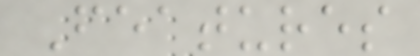Features
